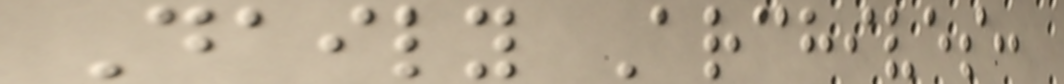Daily Archives:
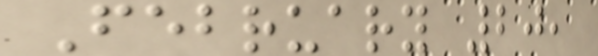February 20,
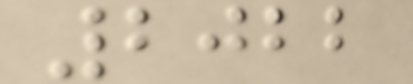2022
